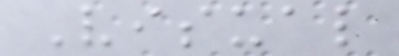Visual
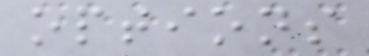options
